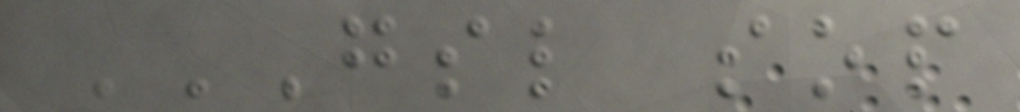GSL SOP
